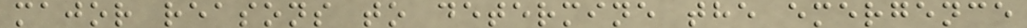major reasons to determine the emergence
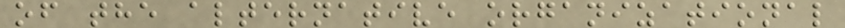of the alternative organizational
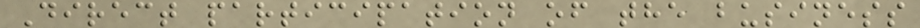Direct participation of the business
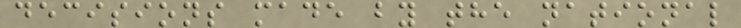decisions made by the national
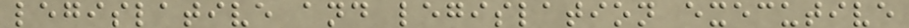legislative and legislation executive
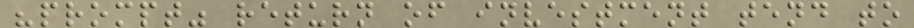"prompt" return of investment tend to
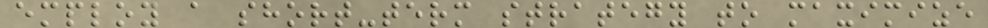employ a short-term strategy to maximize
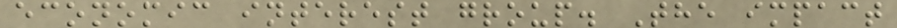economic interest group. The impact
